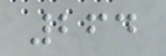264
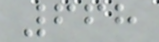668
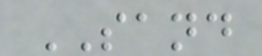SAND
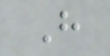H
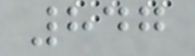847
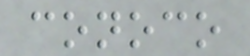conoco
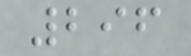296
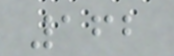162
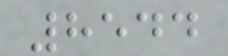8544
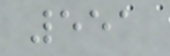551
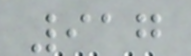917
